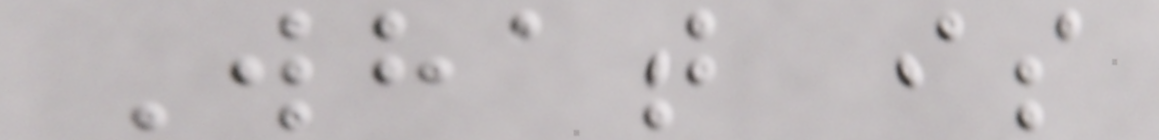What is
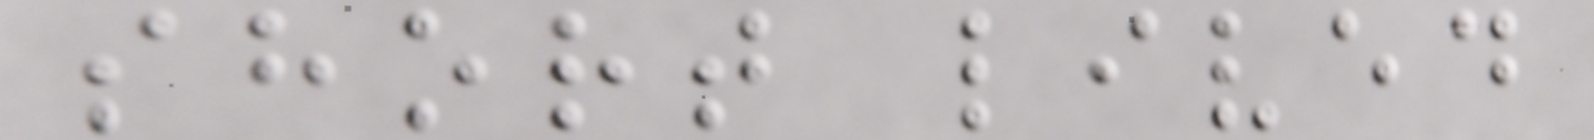short lived
